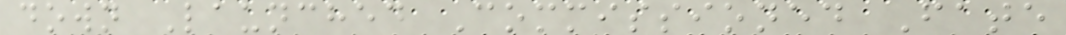down Launched Commissioned Fate
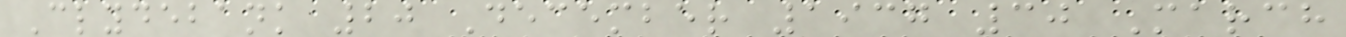Clydebank 20 December 1937 30 March
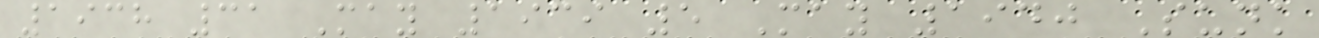1938 31 May 1939 5 May 1940 Sunk
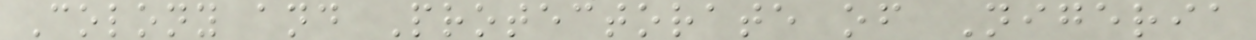Colony and Protectorate of Nigeria
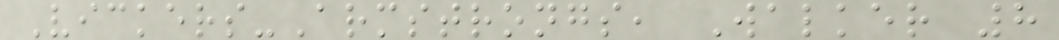Vickers-Armstrongs, Walker 8
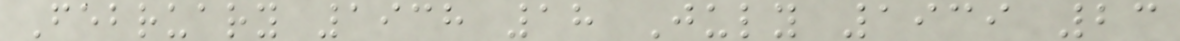February 1938 18 July 1939 23
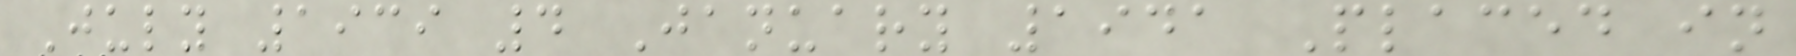July 1939 4 January 1941 Placed in
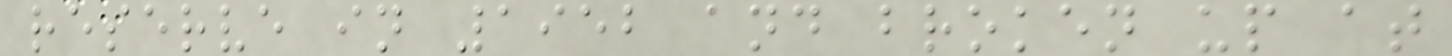reserve in 1952 and broken up at
